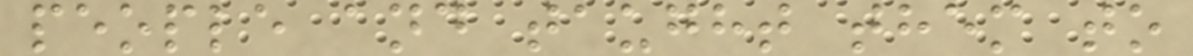people and taught them to
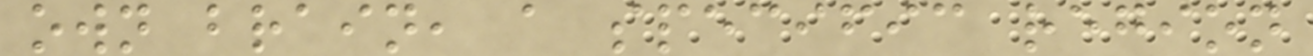own brain, a specific region
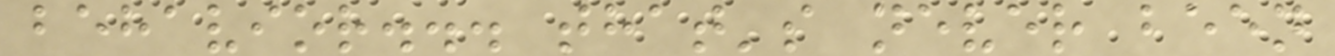behavior... that's never been
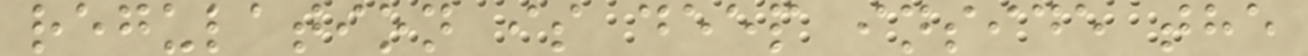regulation is deep inside the
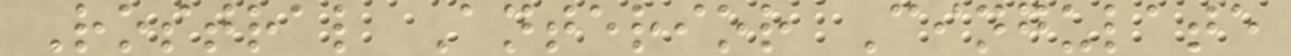Rostral Anterior Cingulate
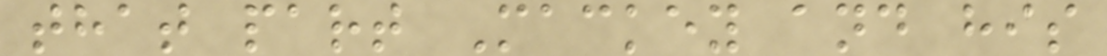that part Mackey and his
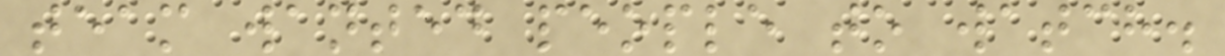team wanted people to watch.
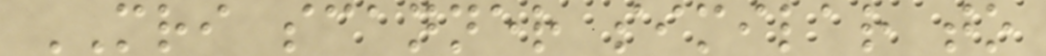MRI scanner similar to
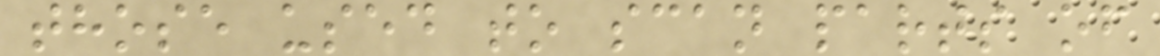those used to scan parts of
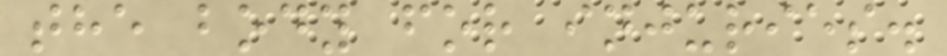the body for injuries.
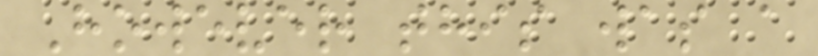However this was a
